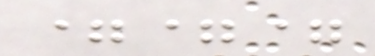===
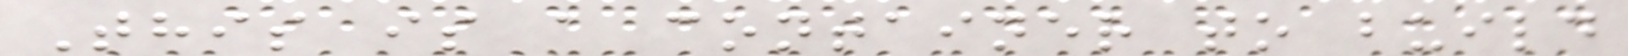This is a container to build
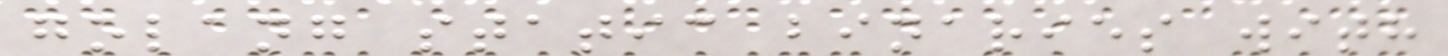golang static binaries with
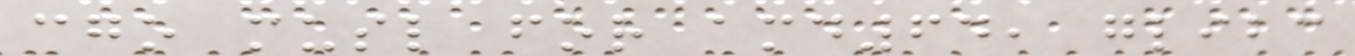cgo musl for amd64, glibc
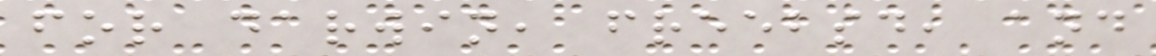for darwin, freebsd, and
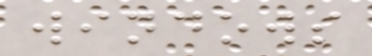windows
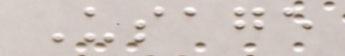Usage
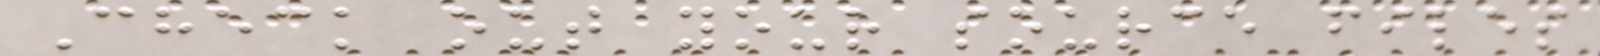Check out your source files
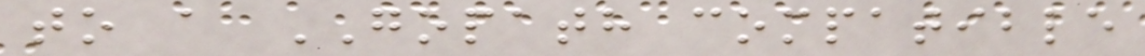to a GOPATH compatible
